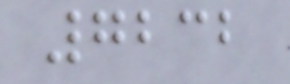7232
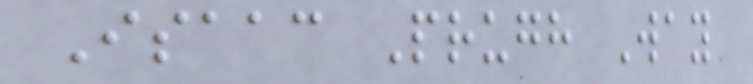Isaac Prugh Way
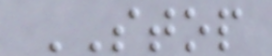STOP
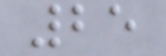25
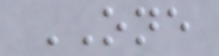ONE
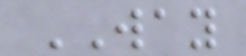WAY
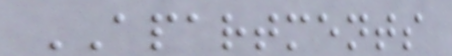APARTMENTS
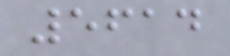5614
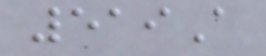519A
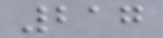217
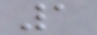1
